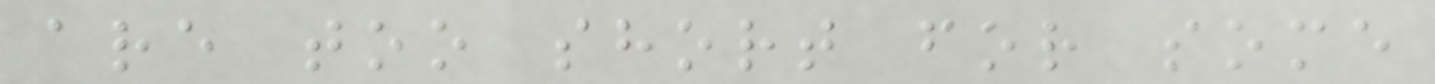are too short for some
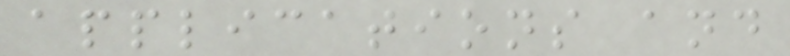applications and
